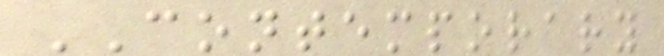CONTEMPORARY
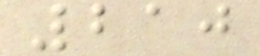210
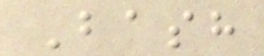Bash
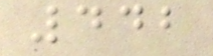442
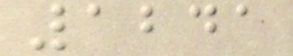1241
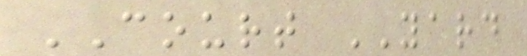COURT YARD
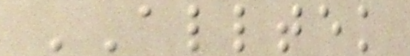ALLTEK
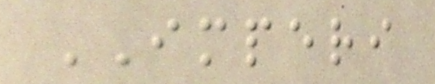IMPERI
